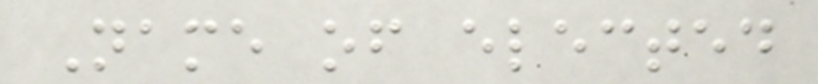Name of elected
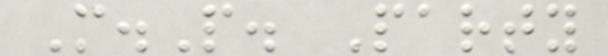M.P. Party
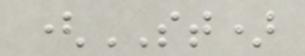(ST)
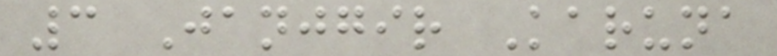3 Janjgir Karuna
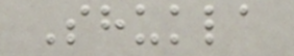Shukla
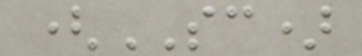(SC)
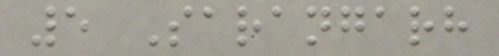5 Sarangarh
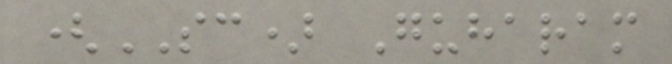(SC) Guharam
